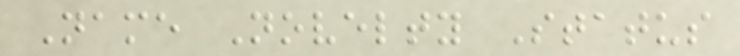Name Novelty Status
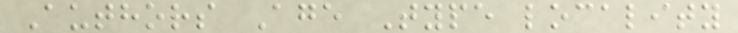Authors Age Type locality
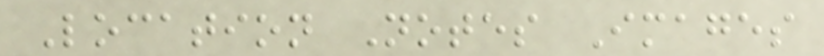Location Notes Images
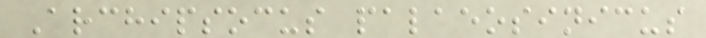Archipsocus palaeosinicus
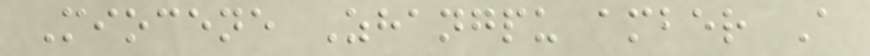Miocene Zhangpu amber A
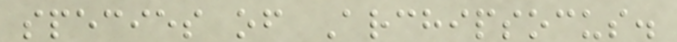species of Archipsocus.
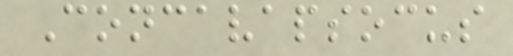Concavapsocus
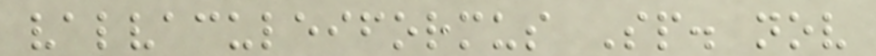valvaculeiformus Sp. nov
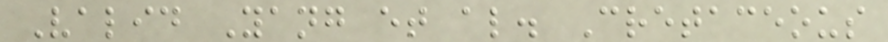Valid Yang et al. Cretaceous
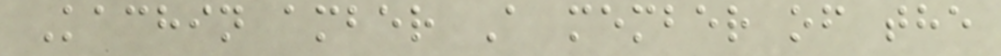Kachin amber A member of the
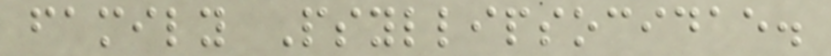family Psyllipsocidae.
